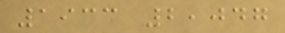1933 2,047
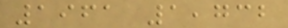1961 1,732
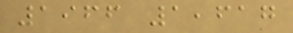1966 1,617
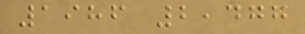1986 2,477
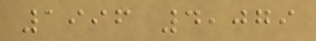1996 4,079
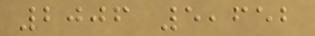2006 5,652
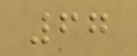67
